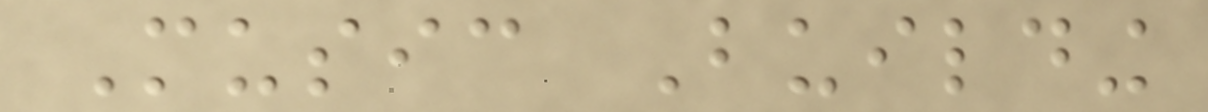Music Building
